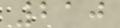210
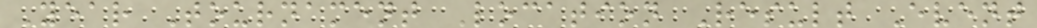Year Tournament Location Result Event
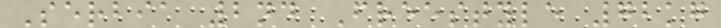Serbia 2nd Freestyle 72kg
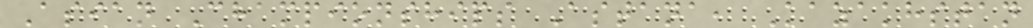Asian Championships Astana, Kazakhstan
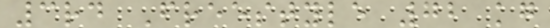3rd Freestyle 72 kg
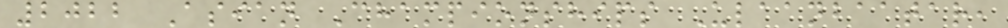2022 Asian Championships Ulaanbaatar,
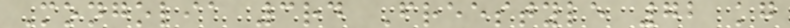Mongolia 3rd Freestyle 72 kg
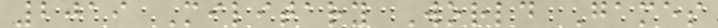2019 Military World Games
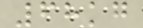68kg
